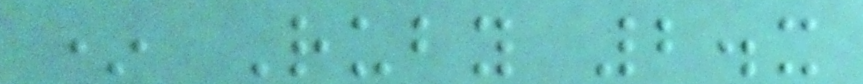* Ruby 2.x
